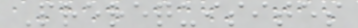Prerequisites
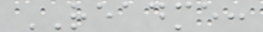README:
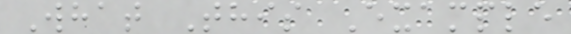What This Example
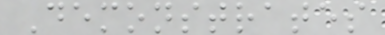Demonstrates
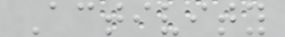Activity
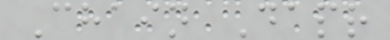Chain Dapr
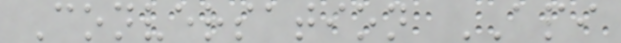Conversation API
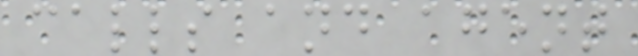calls and agent
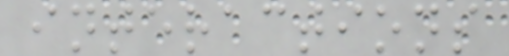interactions
